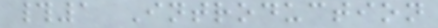#1 Introduction
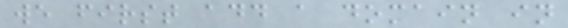we first add a domain in
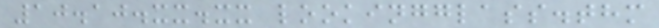10.10.xx.xx lookingglass.thm
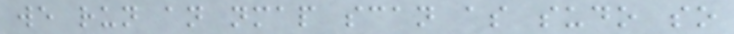we run an nmap scan as sudo so
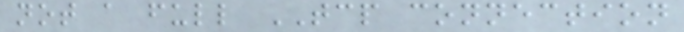not a full TCP connection
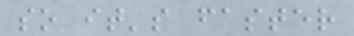so it's faster
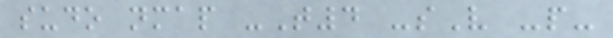sudo nmap -T4 -sV -p-
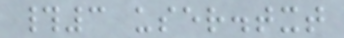#3 user.txt
